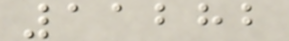11282
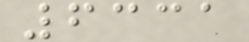6331
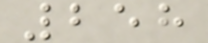258
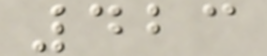423
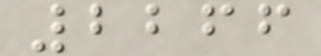2266
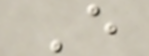E
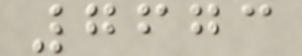7673
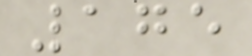175
